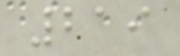219
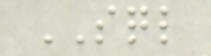SQL
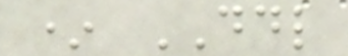* DDL
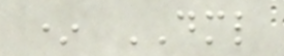* DML
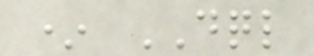* DQL
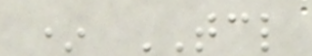* TCL
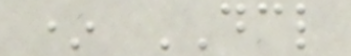* DCL
